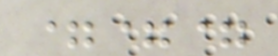===
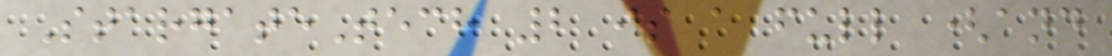StargateTech 2 is a full (and
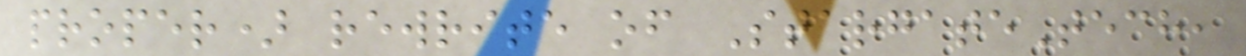proper) rewrite of StargateTech,
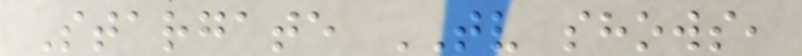Stargate TV shows,
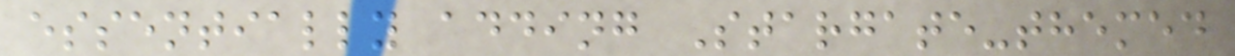essentially adding Stargate-themed
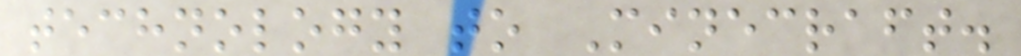technology to Minecraft.
